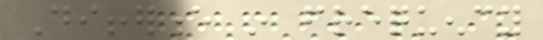Difference in frequency
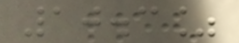10.3%
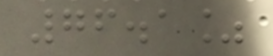76.1%
